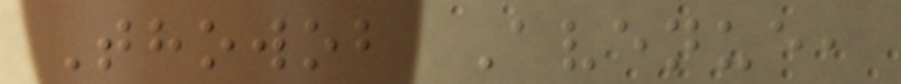Thowob Avenue,
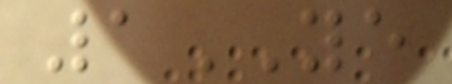1YE
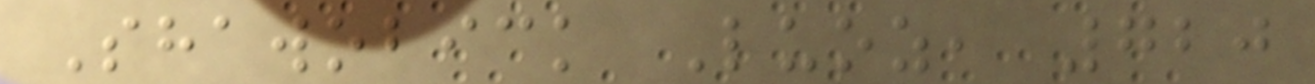Shawobick Luoz, 720
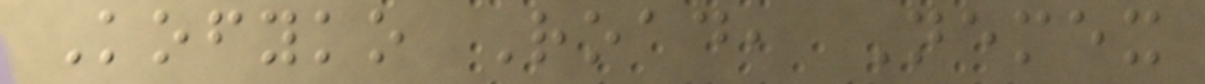Kofyko Road, Nemex
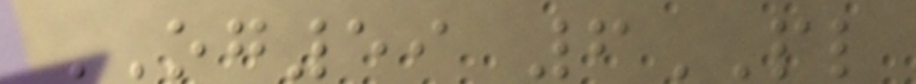OG59 6PL
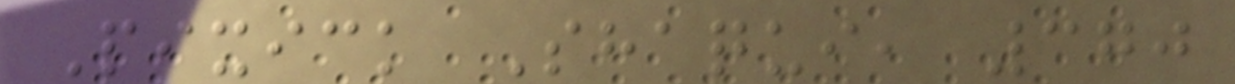Pixick Shaqui, 370
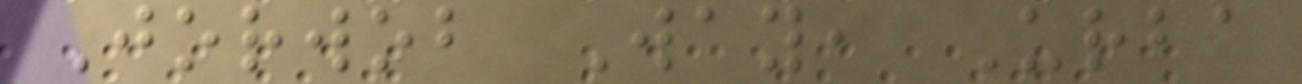Jorwob Way, Urba
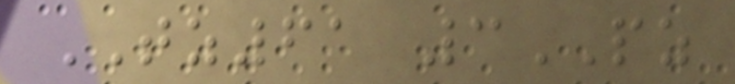TZ61 3PZ
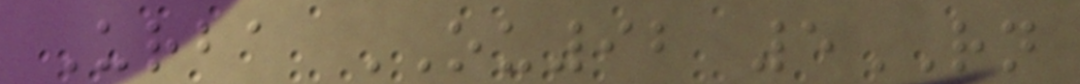Urba OU92 5RN
